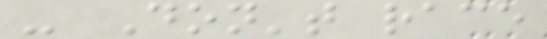- Don't race
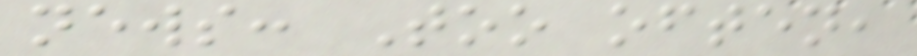news: Too often,
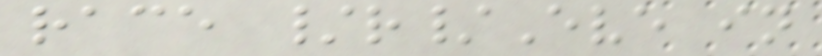race /r/Eve in
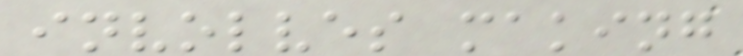involves making
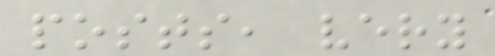posts, very
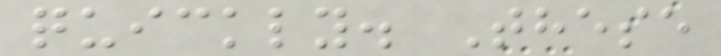quickly. These
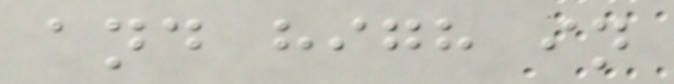and high in
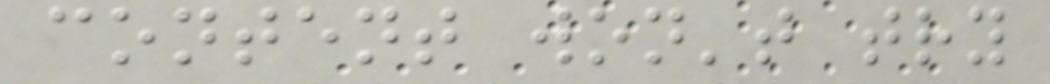content won't try
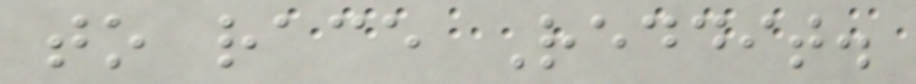to race Reddit.
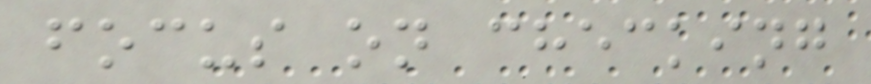focus on checking
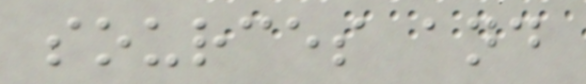sources and
